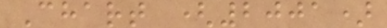Chart (2001)
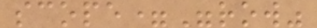scope="row"
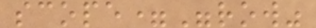scope="row"
